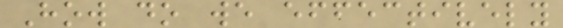How do we effectively
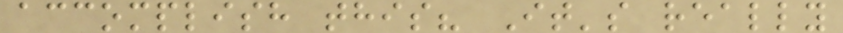accomplish this? It's really
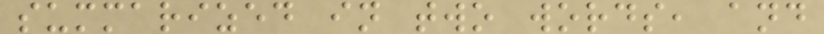summarized in two words, and
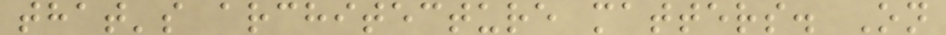that's architecture matters. On
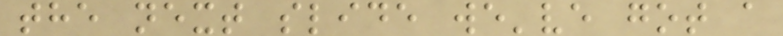the next slide we've got a
